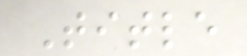Title
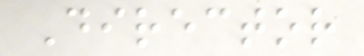Director
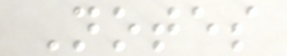Notes
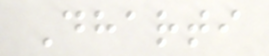Dharti
